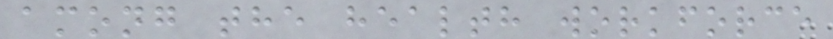among the health workforce
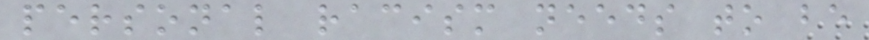personal racism needs to be
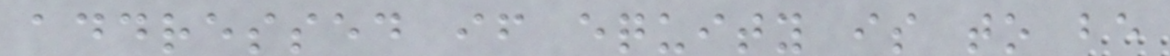addressed if equity is to be
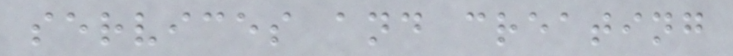services and creating
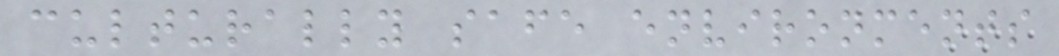culturally safe environments
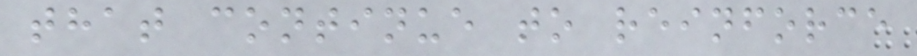that continue to reinforce
